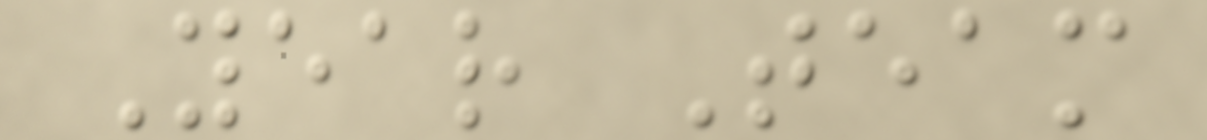Year Team
